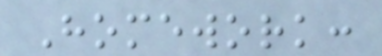Homework:
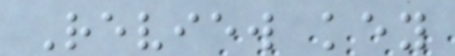Review key
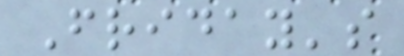Friday's
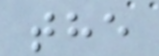the
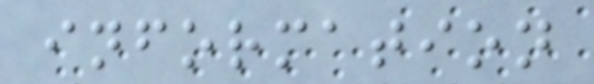information
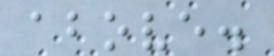above.
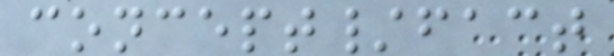concept/fact
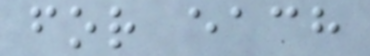for each
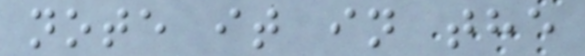note it in the
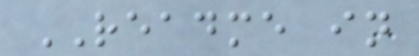README in
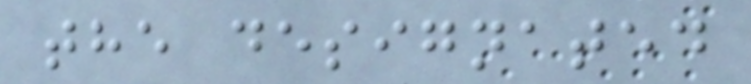the designated
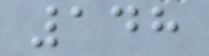148
